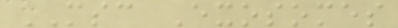MSC Exosomes
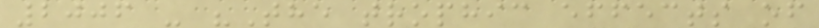2006 - "The trophic effects of
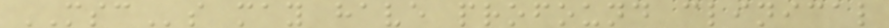MSCs may have profound clinical
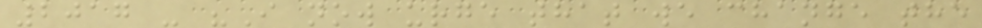2017 - "I now urge that we change the
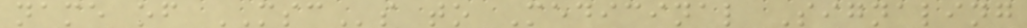name of MSCs to Medicinal Signaling
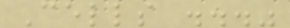Cells ..."
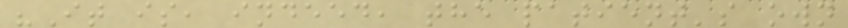"It is, indeed, the patient's own
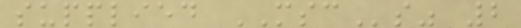supplied MSCs" 2
